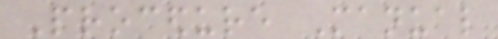Procedure Manual
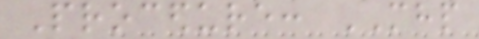Procedure: MHP
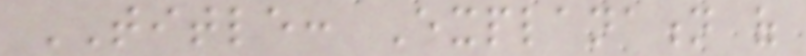TITLE: Explanation of
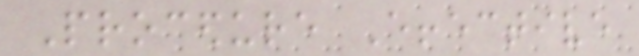Procedure Effective
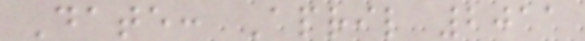Date: April 2011
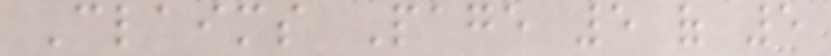Claims Page 5 of 5
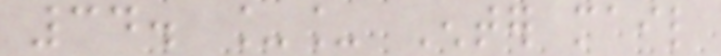34. __ Enter mail
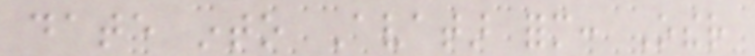date into Avatar form: Other
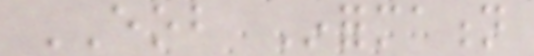EOB Information
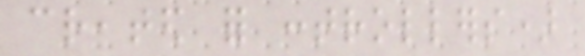created for controllers)
